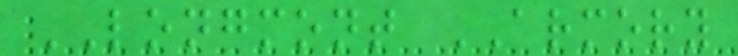LONGMONT ARMORY
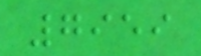7959
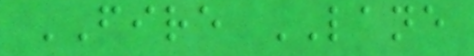FIRE LANE
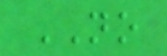NO
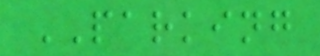PARKING
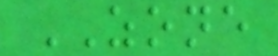ZONE
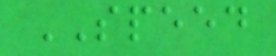SPEED
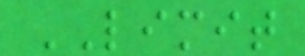LIMIT
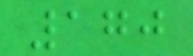170
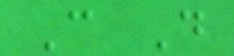C D
